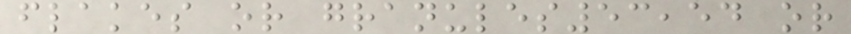flakes or granules53,54 or
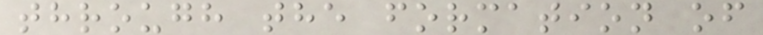through the formation of
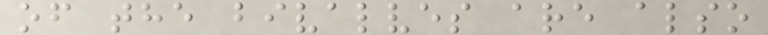of the bivalves are also
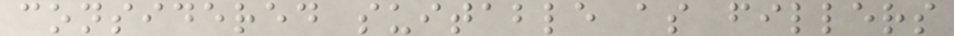considered suitable as fillers
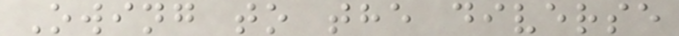Owing to the diverse
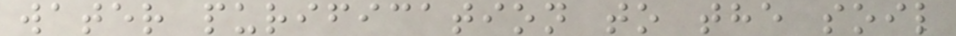water purification to the soil
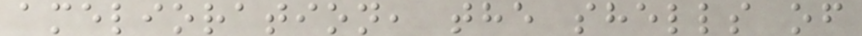amelioration, the shells of
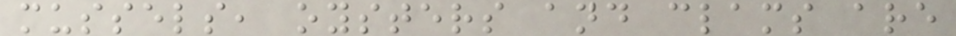mussels, oysters and clams are
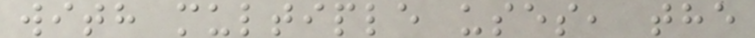with multiple uses, the
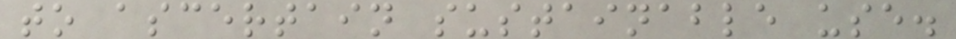to ascertain sustainable use.
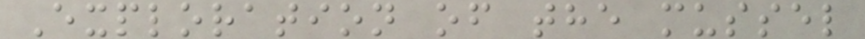Exploration of the mussel
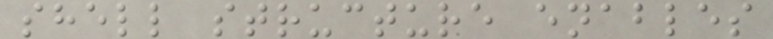shell structure enables
